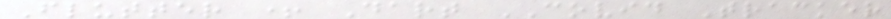Flutter + Dart COVID Tracker
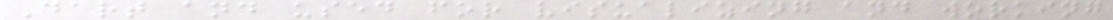Dart and used for visualizing and working
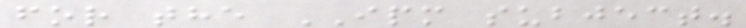for the IPM subject.
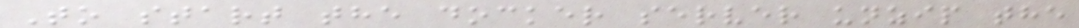To start the docker server unzip the
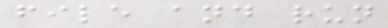file and run
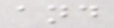and
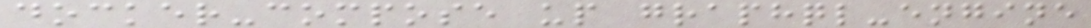docker-compose up graphql-engine
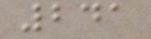241
